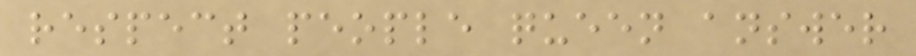respect people queen answer
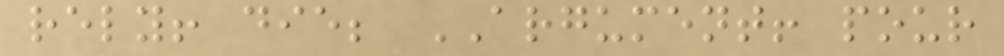rely! die; ARGUMENT! pour
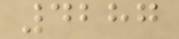4287
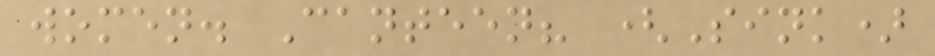women. Canteen? (Sink)
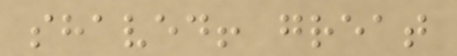shaved! great
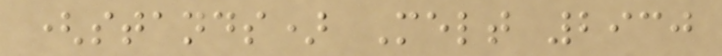(stands) Melt 2930
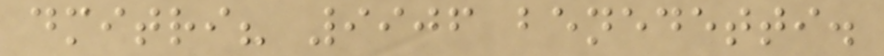dmitri? 9906 benedetti.
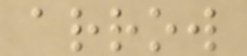arrow
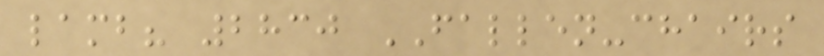lamb? 2830 FALLEN-chairs
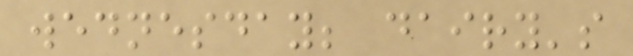wednesday; dairy's
